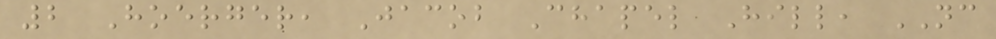2 Hoerger, Jacob Chapel Hill, NC
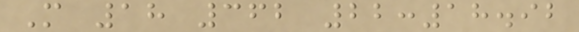M 18 362 22:18.92
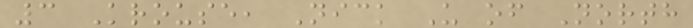3 Krouse, Nick U of North
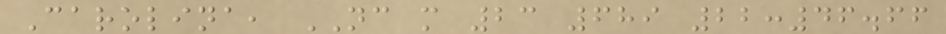Carolina, NC m 23 689 22:46.66
